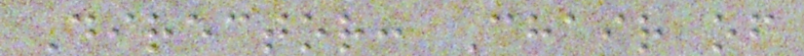Director: Chair of
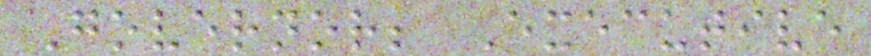Governor; Executive
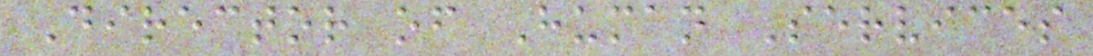Director of Human Services
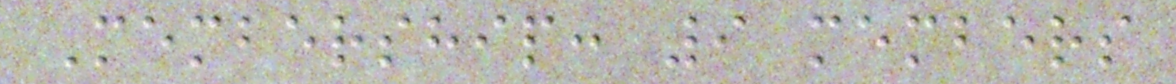Membership: 9 members
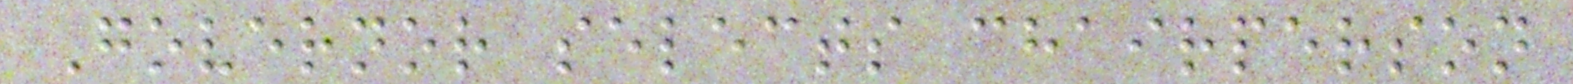Governor selects chairperson
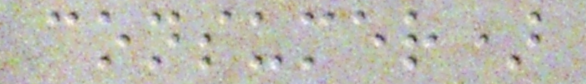consumer)
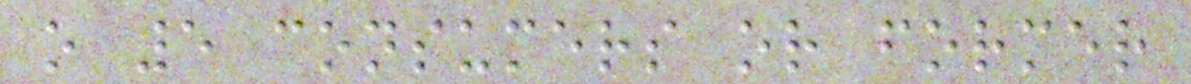o 5 consumers or former
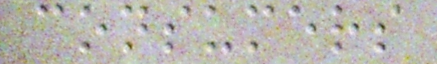consumers
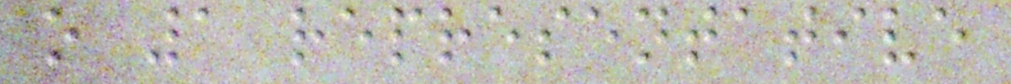o 1 representative
